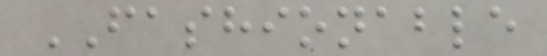FASHIONABLE
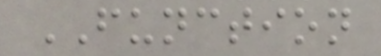FUNCTION
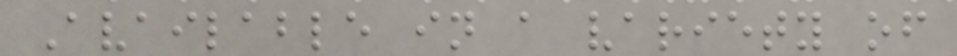Available in a variety of
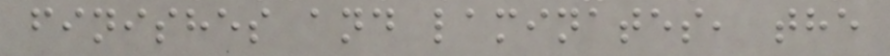finishes and laminates, the
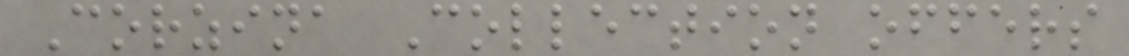Corzina Collection offers
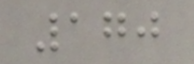170
